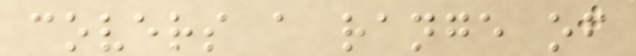covers a range of
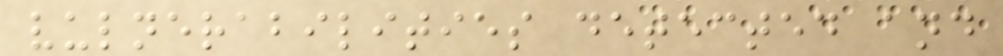vulnerabilities detected and
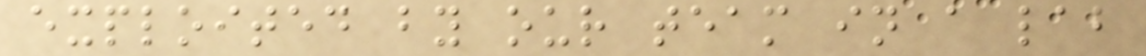exploited by our team in a lab
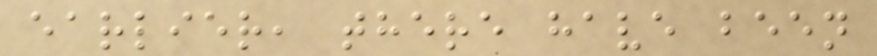earlier, there have been
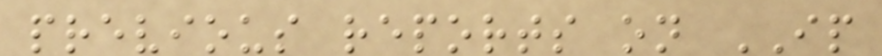previous reports on IP
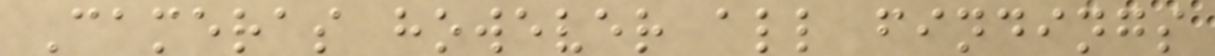Cameras however all findings
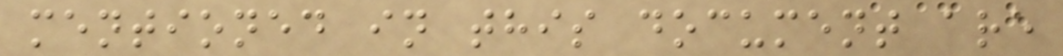mentioned in this document are
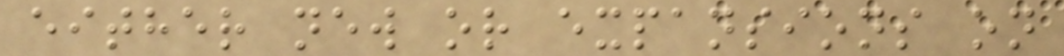either new or expansions on
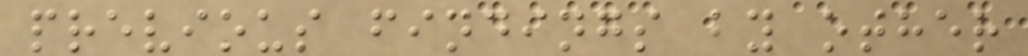previous findings by other
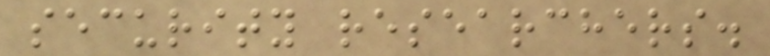security researchers.
